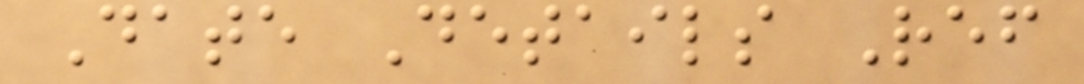Date Details Ref
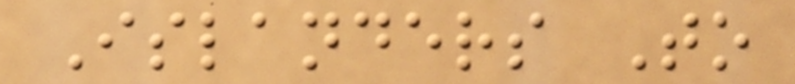Islanders To
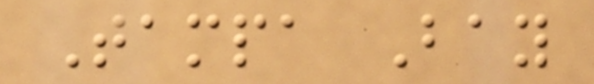Tampa Bay
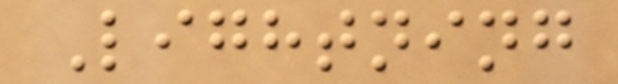Lightning
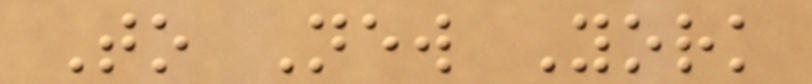To New York
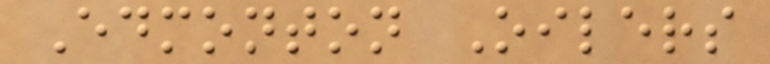Edmonton Oilers
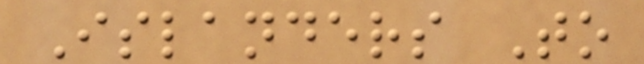Islanders To
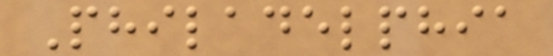Philadelphia
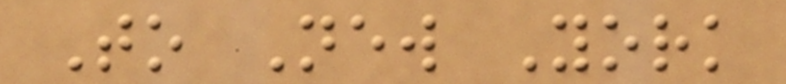To New York
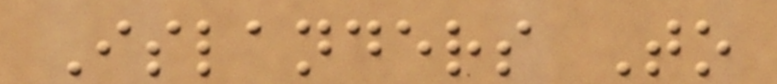Islanders To
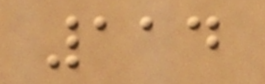114
